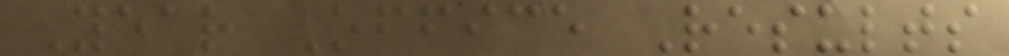Year Office Results
